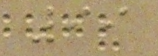99
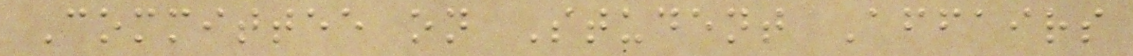Committee on Student Affairs
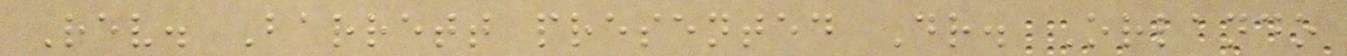Rev. Barrett presented Dr. Orlando
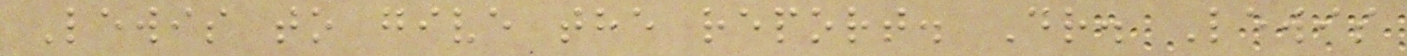Lewis to give the report. Dr. Lewis
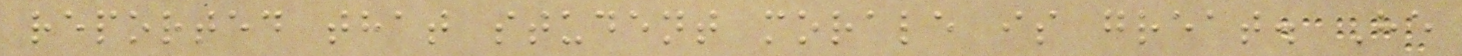reported that student morale is great. He
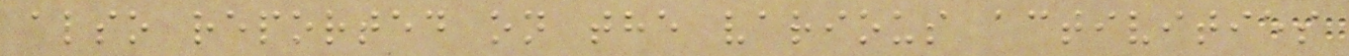also reported on the various activities
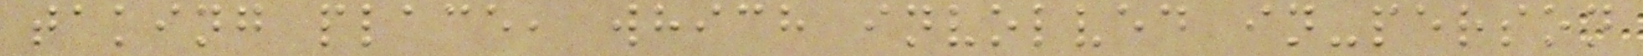taking place, which involved in-person
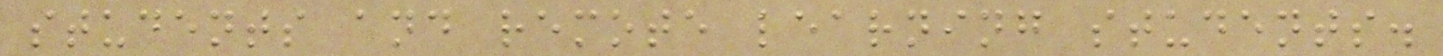students and remote learning students.
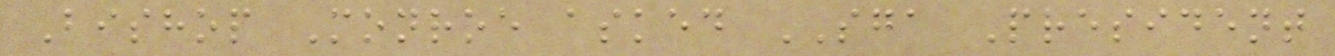Bishop Monroe asked SGA President
